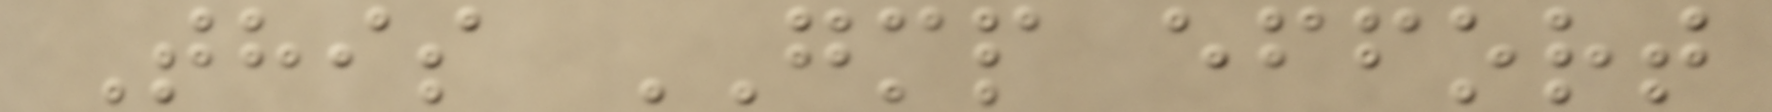This GMP effort
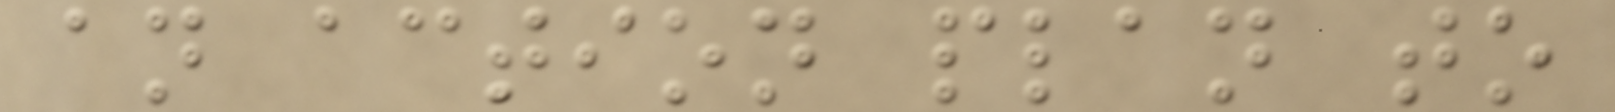an action plan to
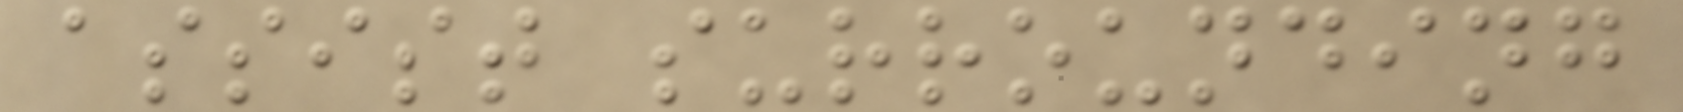assist surrounding
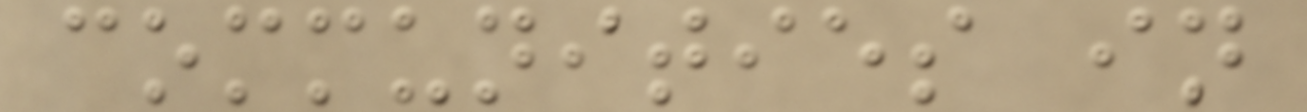communities in
